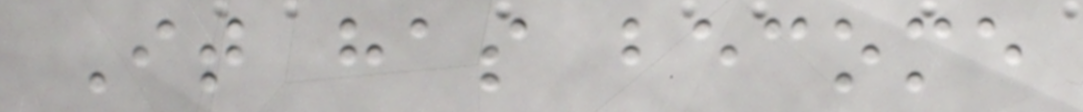It has become
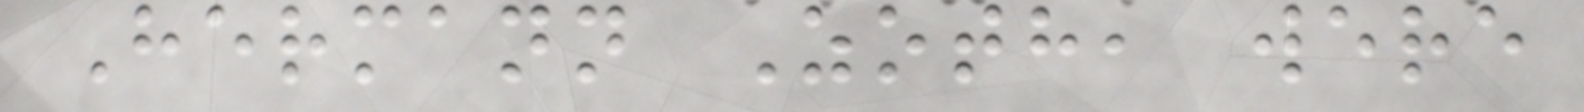Hermann Zoth, were
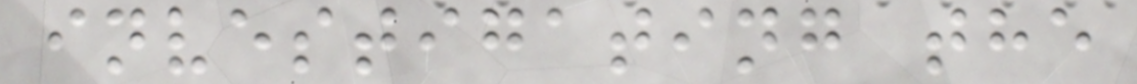investigating the
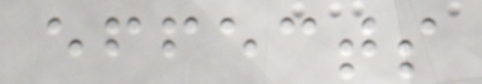effects
